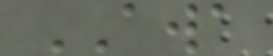AWA
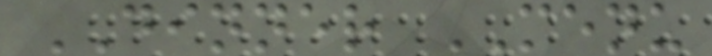DINNER MENU
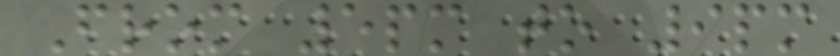From 5pm to 9pm
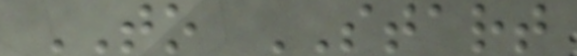TO START
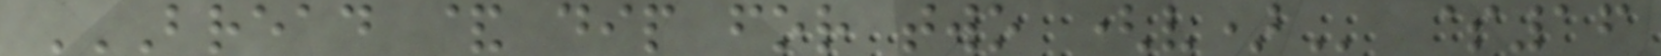BREAD & DIP FOR TWO (V) $16
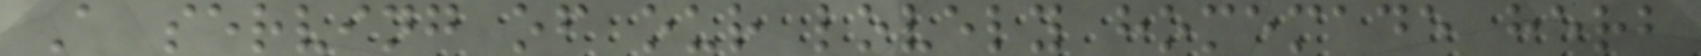A serving of our lovely homemade herb
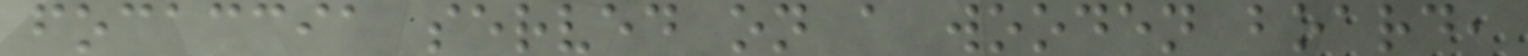focaccia served on a wooden board,
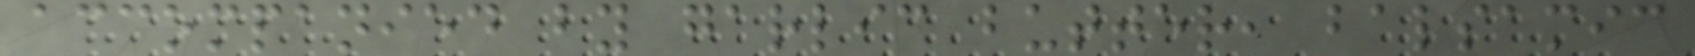accompanied by garlic butter, balsamic
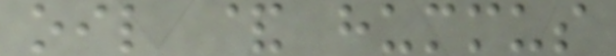oil & hummus
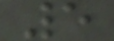5
